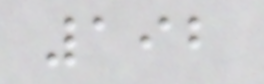192
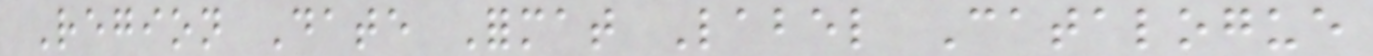Region Date Format Label Catalogue
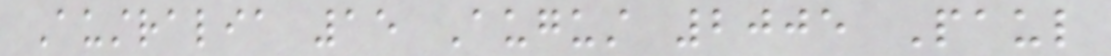Australia 15 August 2005 Paul
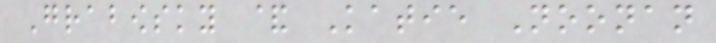Grabowsky & Katie Noonan
